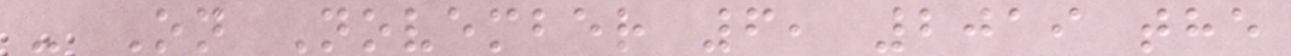- On November 6, 2019 the
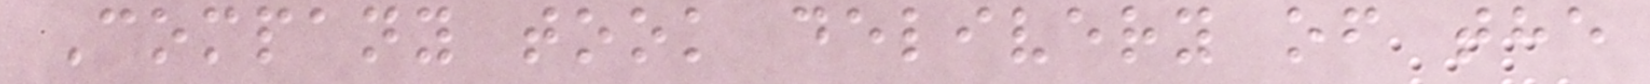Company took delivery of the
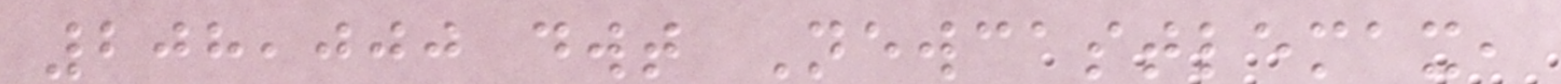208,000 dwt Newcastlemax,
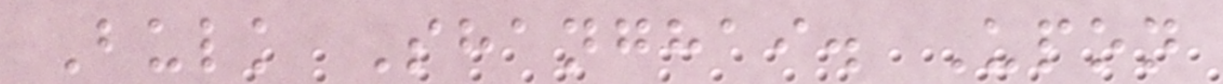Bulk Shanghai. Upon
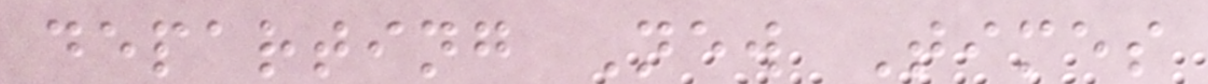departing New Times
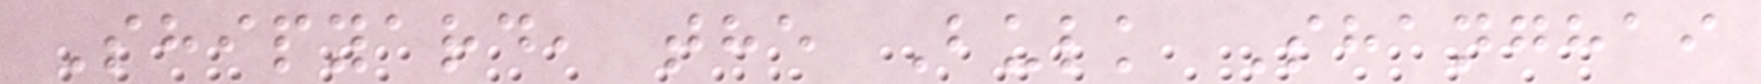Shipyard, the Bulk Shanghai
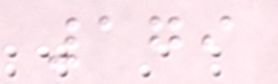179
